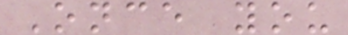Once you
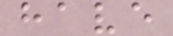have
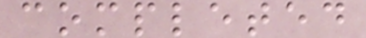completed
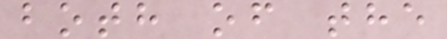both of the
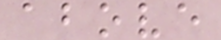above
